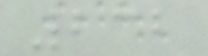232
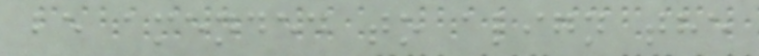be amended to align the
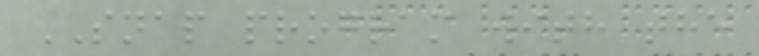SNAP program with the
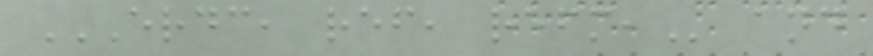ERDC, REF, REFM, and
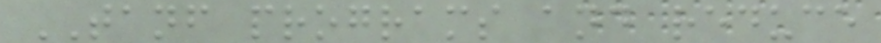TANF programs and reduce
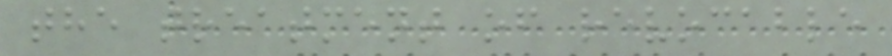the treatment of revocable
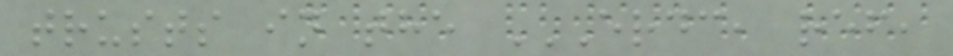trusts in the ERDC, REF,
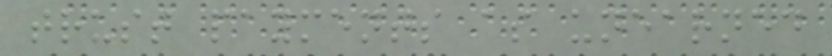trust payments as unearned
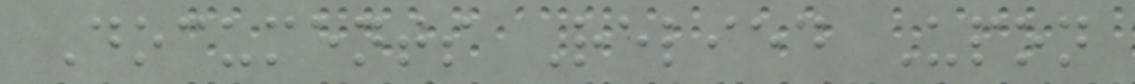Documents Relied Upon
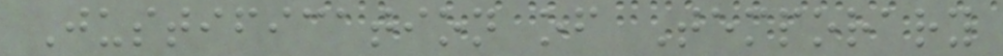Justification of Temporary
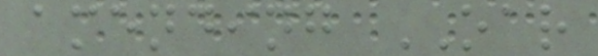amending OAR
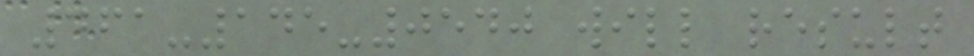461-145-0540 will result
